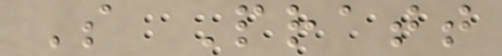S Pratt
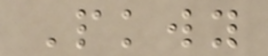Pkwy
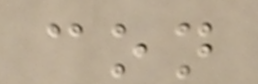con
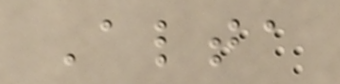Alta
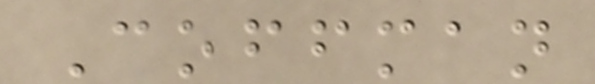Coffman
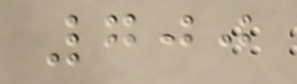700
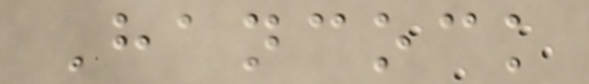Hancock
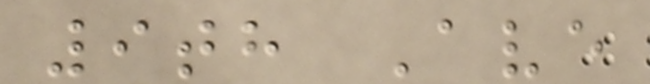9th Ave
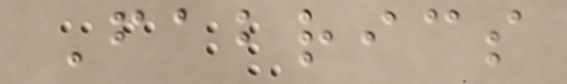Fabrics
